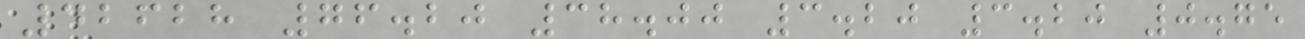42628 76.20 38.00 3.20 3.20 0.75
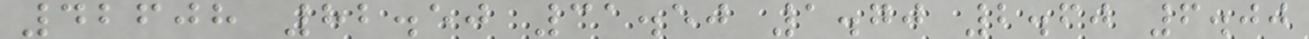42608 82.50 31.50 1.70 2.60 6.00
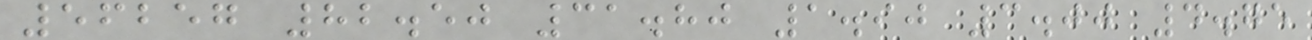56257 82.50 31.80 1.90 3.00 4.75
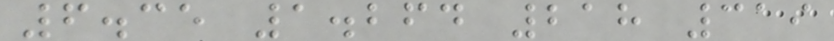6.35 1.264 218 319
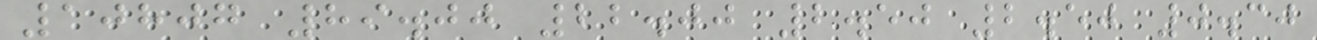10807 89.00 22.00 2.50 2.50 0.30
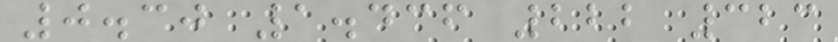0.30 1.436 222 323
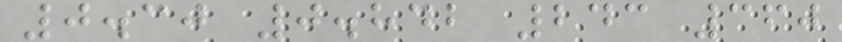0.30 0.842 243 360
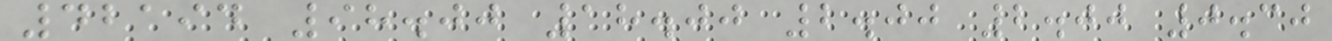42194 98.00 18.00 2.00 2.00 0.30
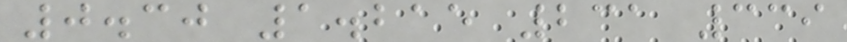0.30 1.215 231 339
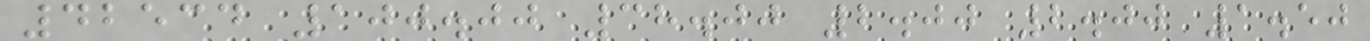42534 100.00 38.00 2.00 2.00 1.50
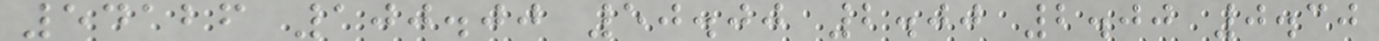54126 100.00 50.00 2.00 2.00 0.30
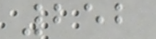252
